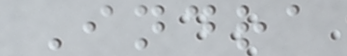Indra
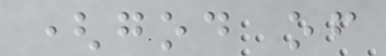(god of
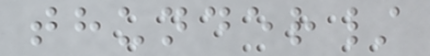thunder/
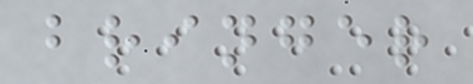bringer
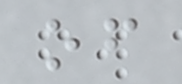of
